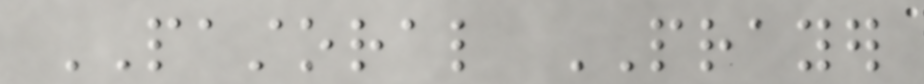PASTORAL PRAYER
